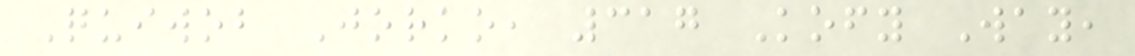Quiwob Jorko, 317 Kofy Way,
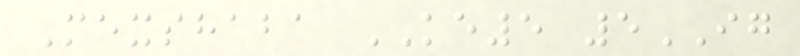Mexshaba KE5 5IG
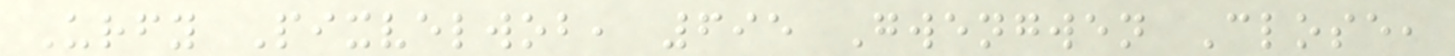Urfy Pixvelwob, 695 Gwengwen Close,
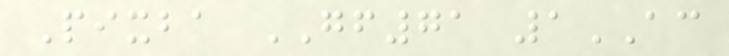Pixba GF71 1AC
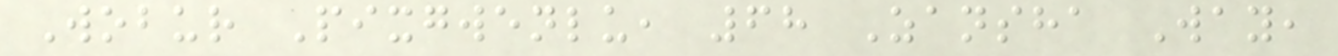Wobur Pixgwenlu, 68 Zansha Way,
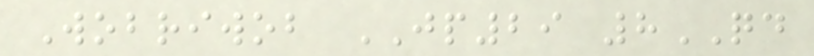Wobriwob JP29 8QD
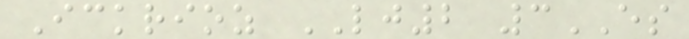Ickrioz LJ2 3ES
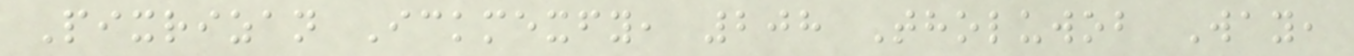Pixrizan Ickmexfy, 208 Tholuwob Way,
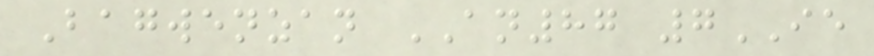Bagwenzan AN87 7IE
